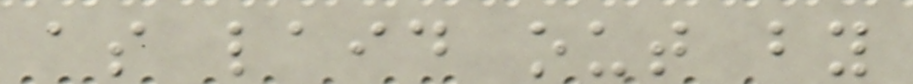as laid out by
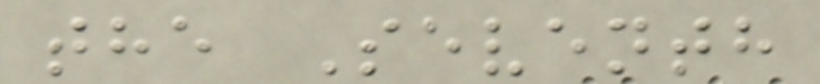the Seventh
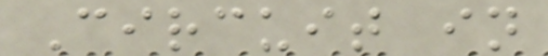Circuit in
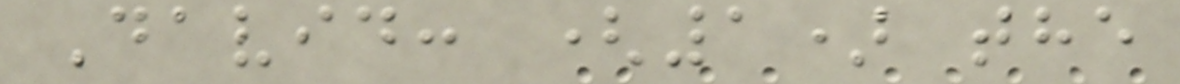David: (1) the
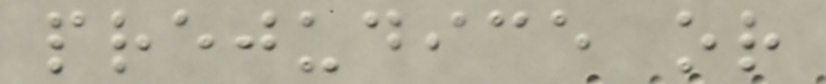prejudice or
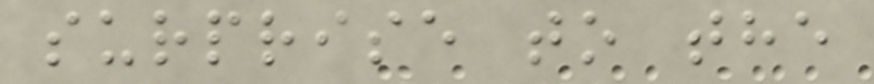surprise to the
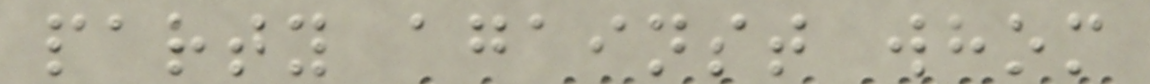party against whom
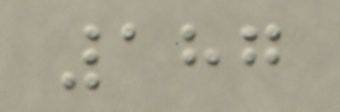187
